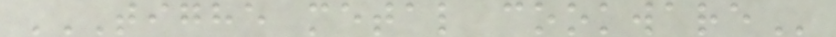TIGHE METAL COOKWARE
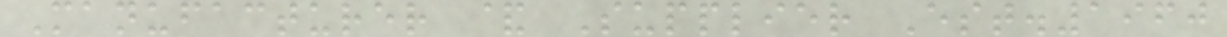Manufacturer & Supplier Est.1960
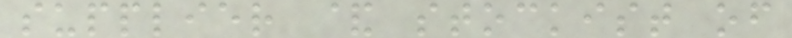supplier & stockist of
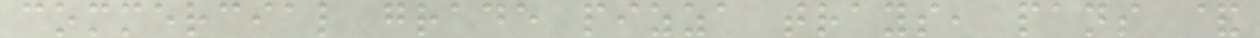commercial grade pizza trays, pans &
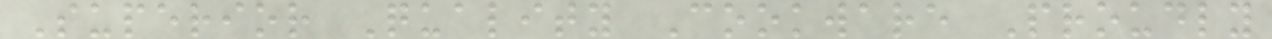Superior Quality Cookware Proudly
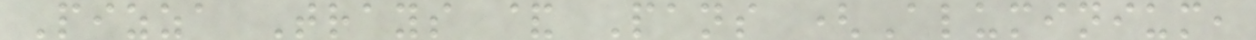Pizza Trays & Pans (Aluminium,
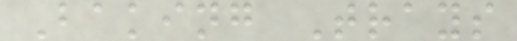Baking Trays
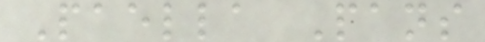Paella Pans
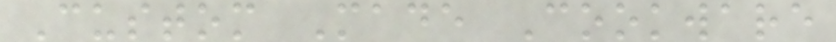Custom Made Cookware
